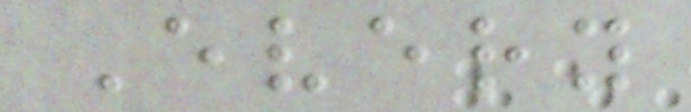Every
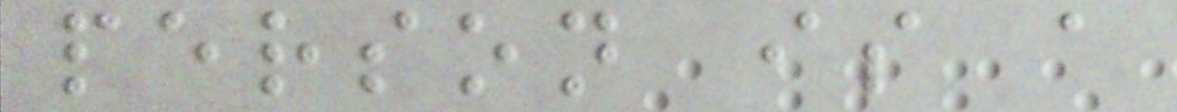person is a
